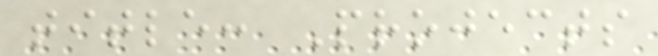title: Projects
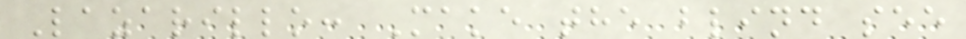Lazarillo: Make the blind see
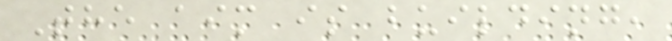The aim is building,
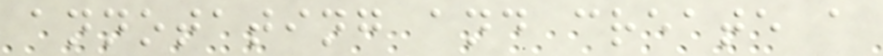annotating and create a
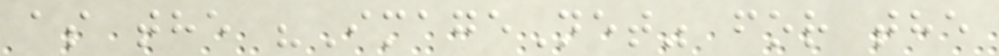as the "ImageNet" for the
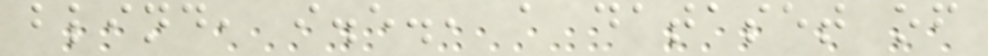blind, i.e., a dataset of
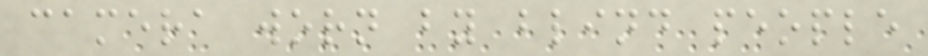camera worn by blind people
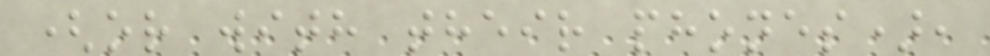(or with their phones),
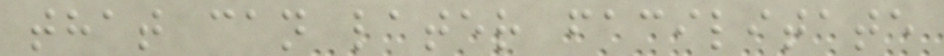that can later facilitate
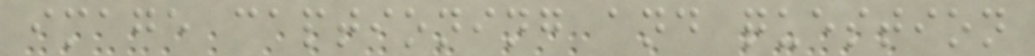image captioning and question
